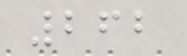262
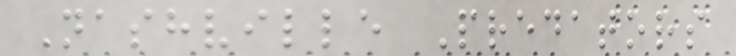Nashville Predators
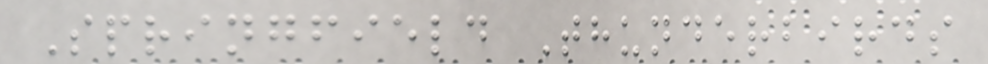Springfield Thunderbirds
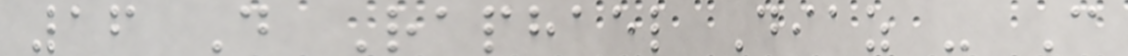16 D Raphael Diaz - C
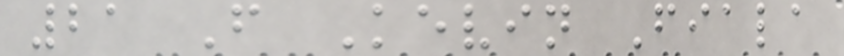21 F Kevin Fiala
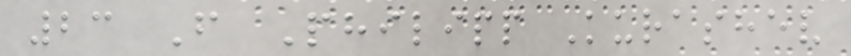23 F Philipp Kurashev
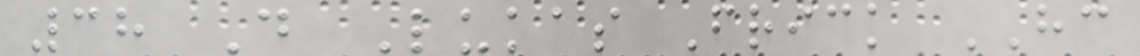38 D Lukas Frick HC
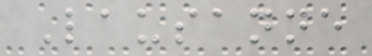Lausanne
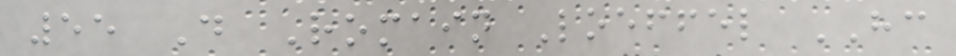55 D Romain Loeffel HC
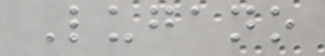Lugano
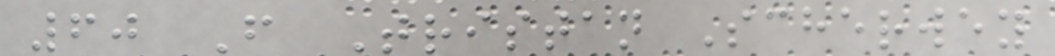60 F Tristan Scherwey
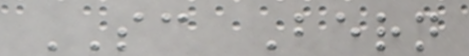SC Bern
